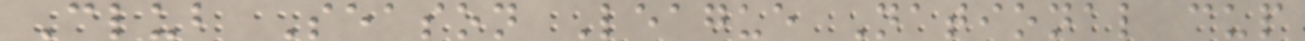Club Season League National cup
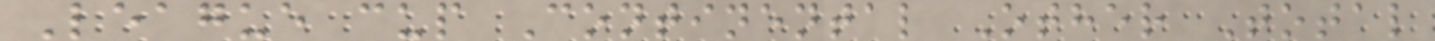League cup Continental Other Total
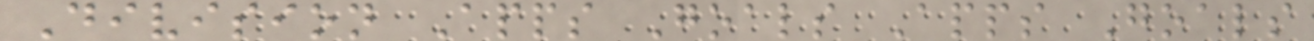Division Apps Goals Apps Goals
